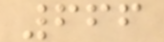666
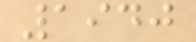1940
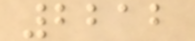2212
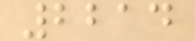2214
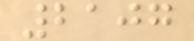2107
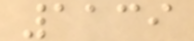1139
